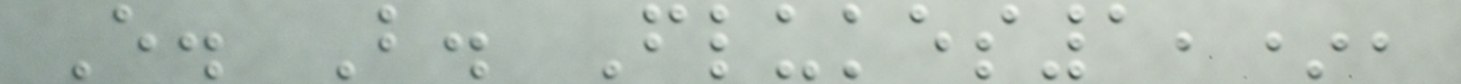E. B. Flukes1,*,
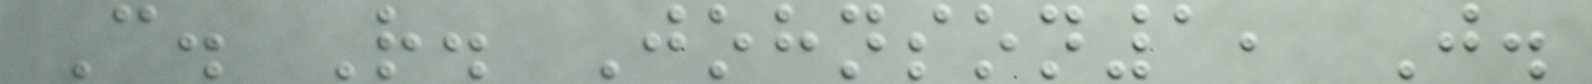C. R. Johnson1, J.
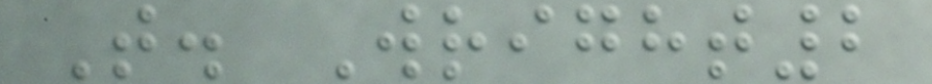T. Wright2
